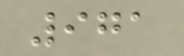971
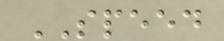SPEED
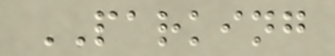PARKING
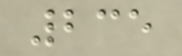235
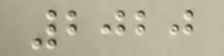2020
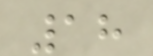18
